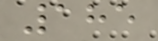185
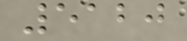5120
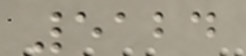5124
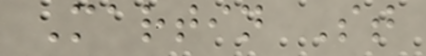Martin St
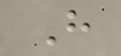H
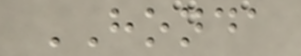HONDA
